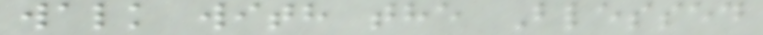walk with the Blessed
